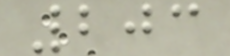203
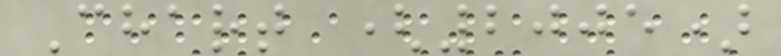Chart (2005)
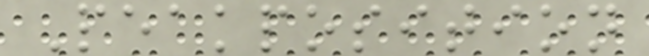Peakposition
